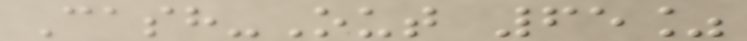Cash-Out 65%
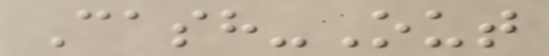Cash-Out
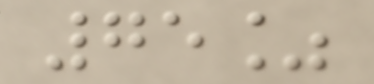75%
